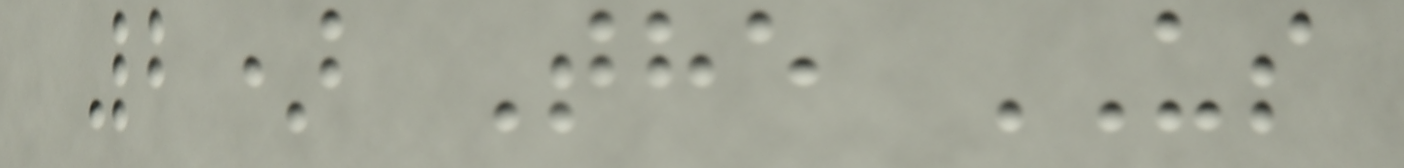2) The US
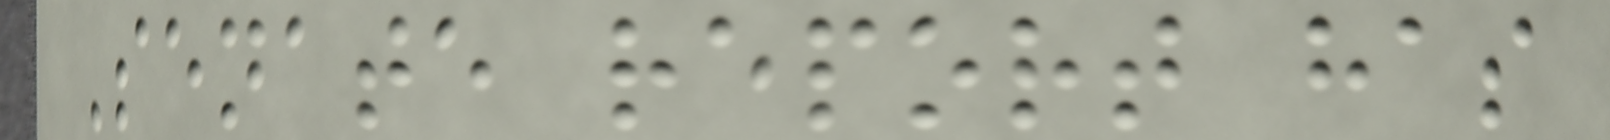Senate report has
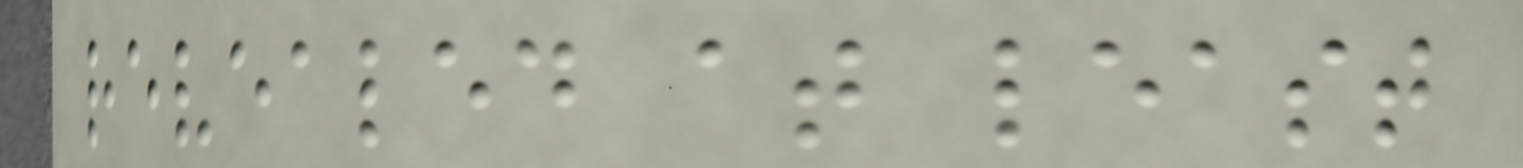revealed at least
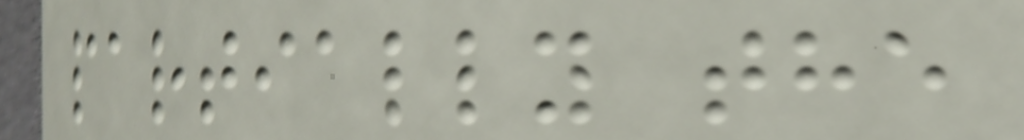partially the
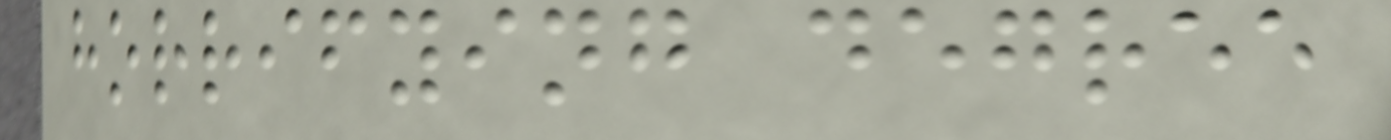horrifying degree
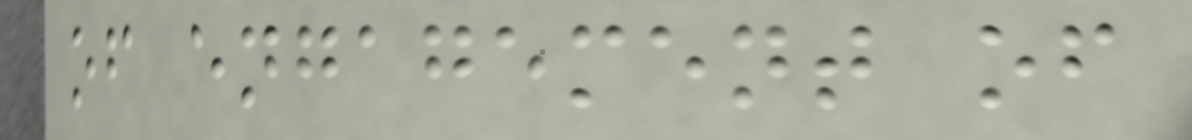of engagement of
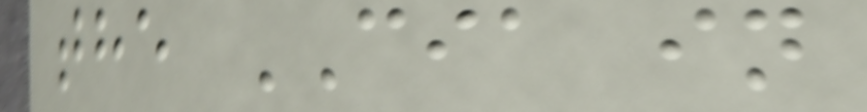the CIA in
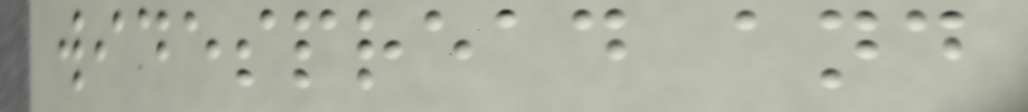widespread and
